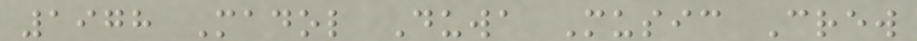1978 Madol Duwa Music Crew
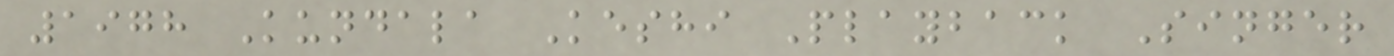1978 Kundala Keshi Playback Singer
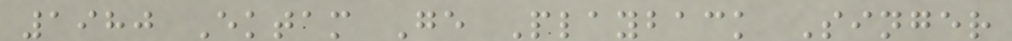1980 Ektam Ge Playback Singer
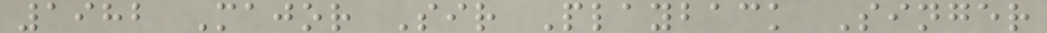1982 Major Sir Playback Singer
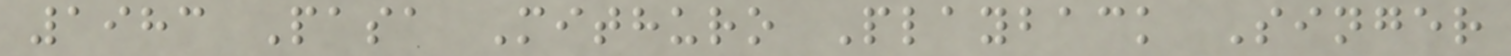1983 Pasa Mithuro Playback Singer
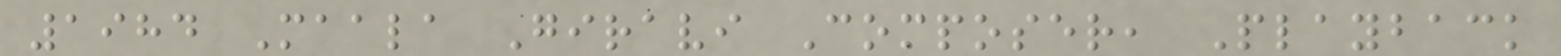1984 Maala Giravi Composer, Playback
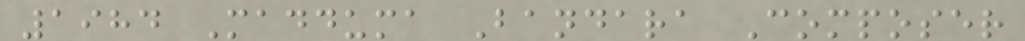1984 Madduma Bandara Composer
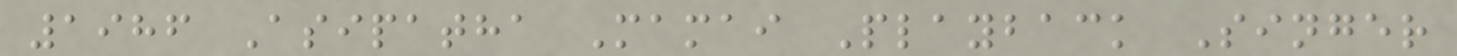1986 Asipatha Mamai Playback Singer
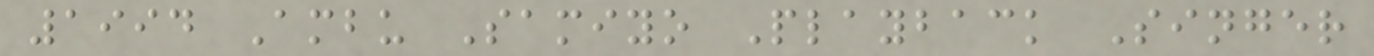1994 Ambu Samiyo Playback Singer
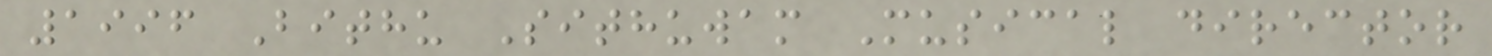1996 Bithu Sithuwam Musical director
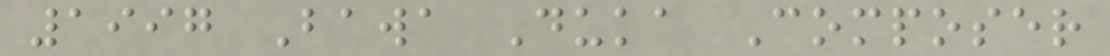1997 Bawa Duka Composer
